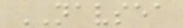NAVSEA
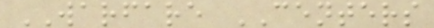WARFARE CENTERS
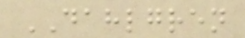DAHLGREN
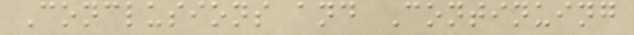Conclusions and Continuing
